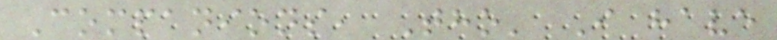Companions, Tho' I have
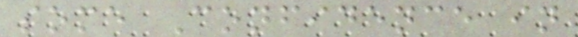some Confidence in
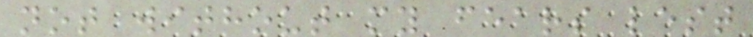not without my fears lest
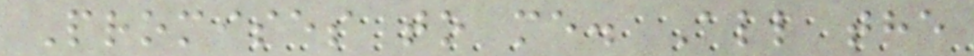Promises to me. All the
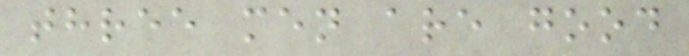three men are good
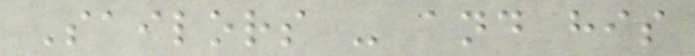Sailors - and his
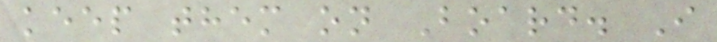keep them on Board. I
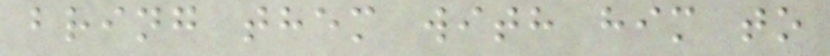bring them with him to
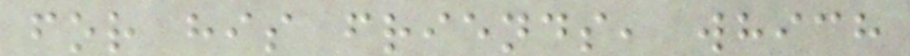for his friends, which
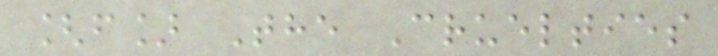[f] The Cruelties
